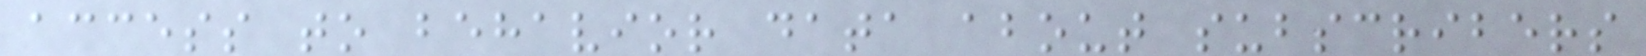access to behavior data about subscribers
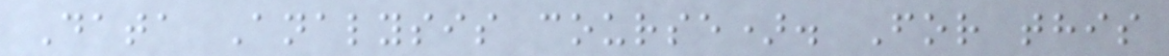Data Analysis course). For this
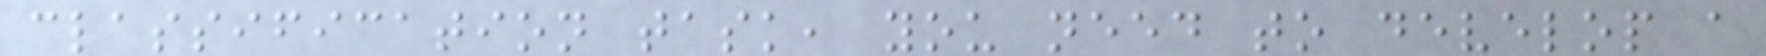classification task, you need to develop a
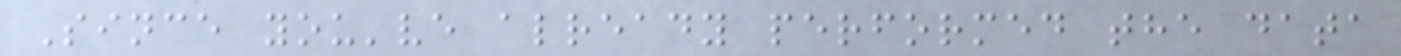Since you've already performed the data
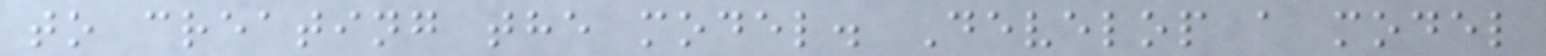to creating the model. Develop a model
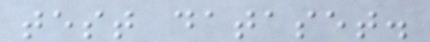test dataset.
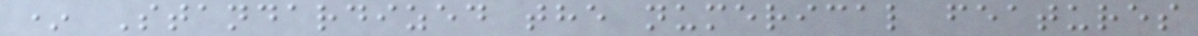* Standardized the numerical features
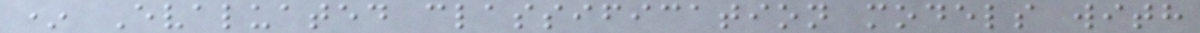* Evaluated classification models with
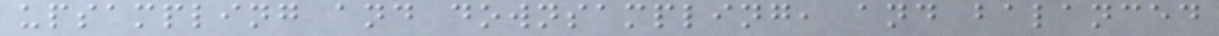upsampling and downsampling, and balanced
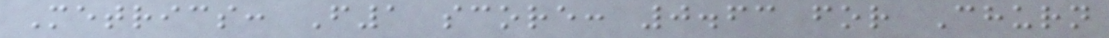Metrics: F1 score: 0.63 for Churn
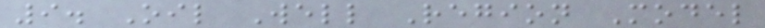9. Oil Well Region Model
